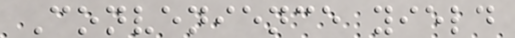Convenience yield
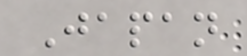Japan
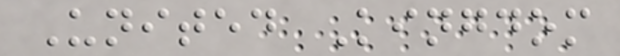United Kingdom
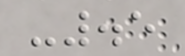-.5
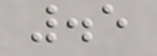.5
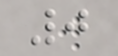0
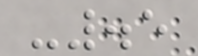-.5
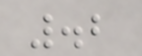.2
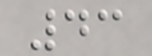43
